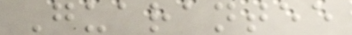Guarantee
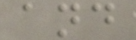and
